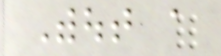Without a
